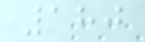180
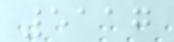5117
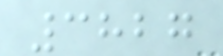3827
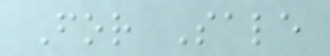For Sale
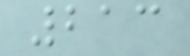213
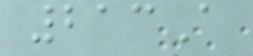213A
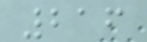216
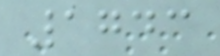1743
